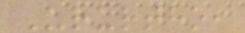Ururtho,
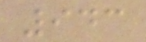943
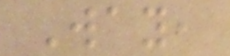Way,
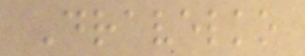Dravelko
